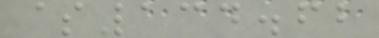$134.62
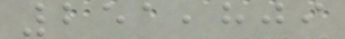251,809
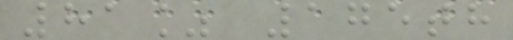81% 175th
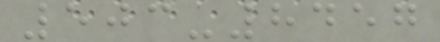503-8457
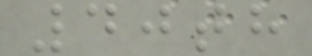40th
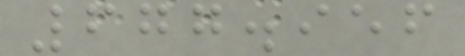677.956
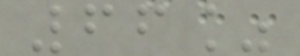66%
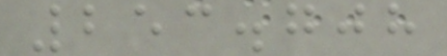253.708
